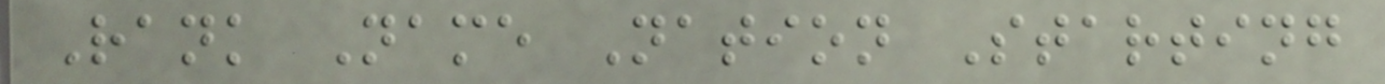Rank Name Nation Starting
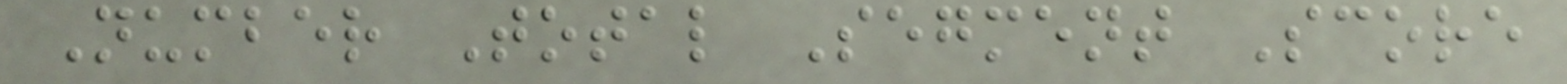Number Total Segment Score
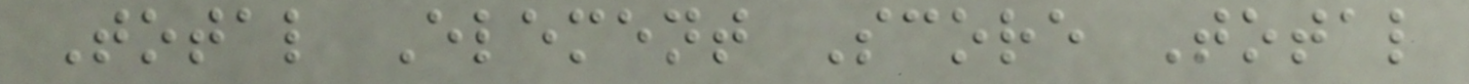Total Element Score Total
